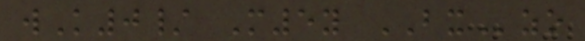wK0/ M5y BXzo
